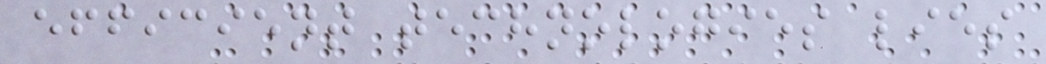efficient technologies lies
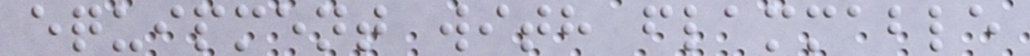equipment with flammable
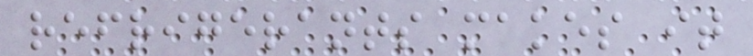refrigerants makes it
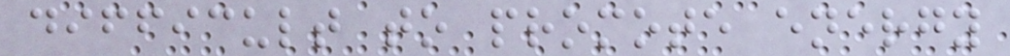difficult to promote energy
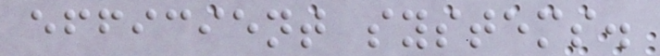efficient systems.
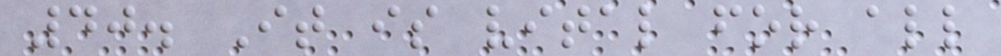40. It is vital for all
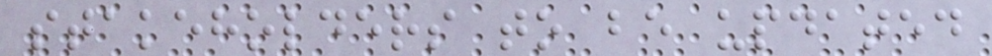stakeholders to be updated
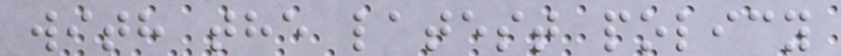with the latest policy
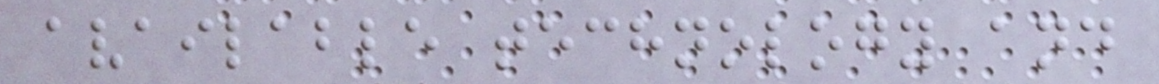available technology and
